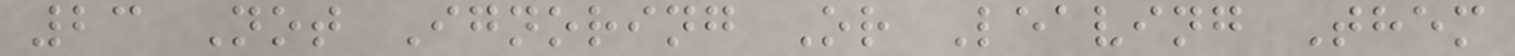23 Not Ignoring Or Leaving Them
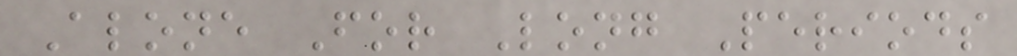Alone For Long Periods
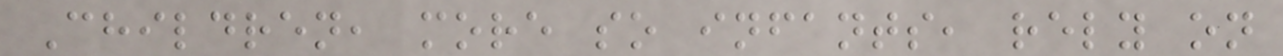Children, more so infants, rely on
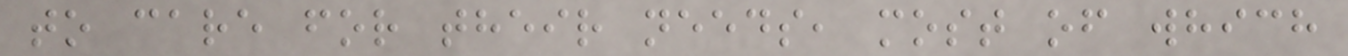to care for their needs, most of which
